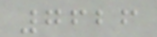7626
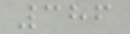386
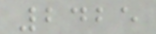2425
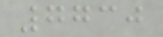7730
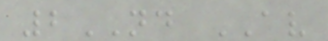2ND AV
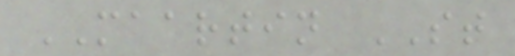MAARTIN ST
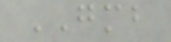GMB
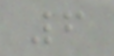6
